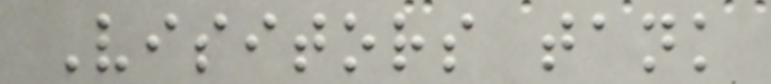Visitors tank
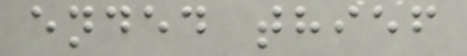ended thief
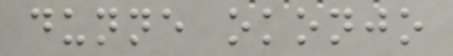dunne okonjo
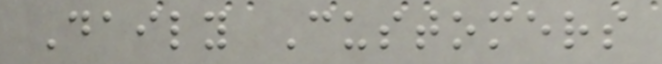Daily Customers
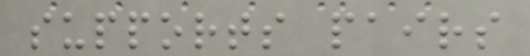supports pairs
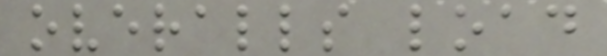overalls load
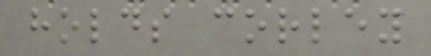holds corley
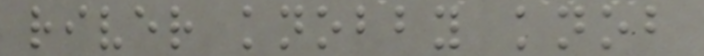river knobby knob
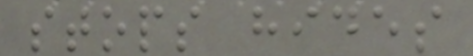stops hides
